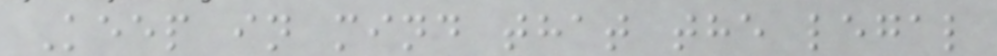Keep in mind that the legal
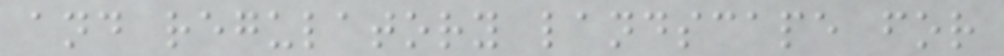and regulatory landscape for
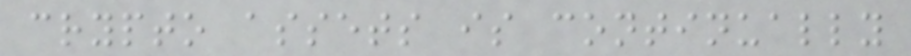crypto assets is continually
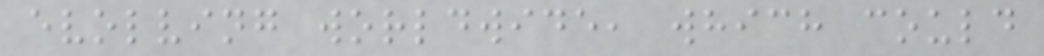evolving worldwide, which could
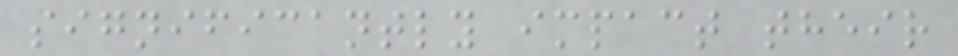significantly impact their
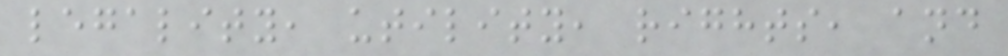legality, utility, rights, and
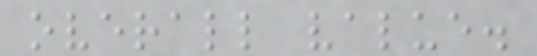overall value.
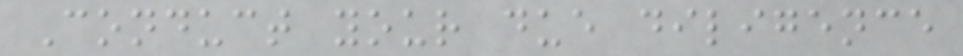Conduct your due diligence
